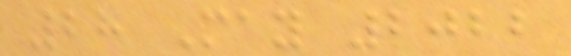28 May 2022
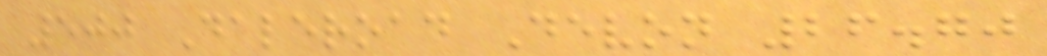500 Daleroad Devon 26.70
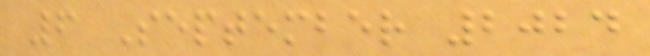6 September 2024
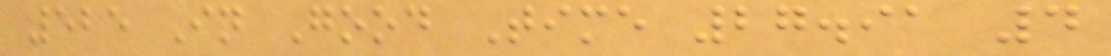525 In Good Time 27.91 4
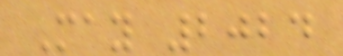May 2024
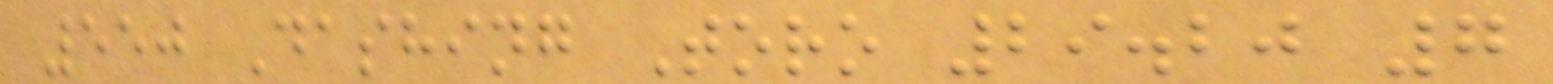550 Dashing Toro 29.20 7
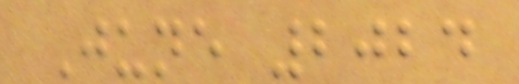June 2024
